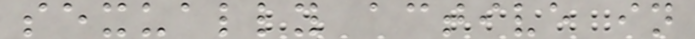sexually active in
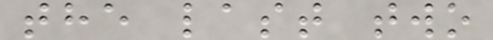the last two
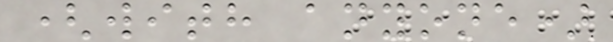(with anyone)
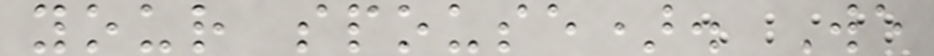your spouse). We
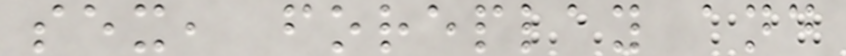sex, foreplay and
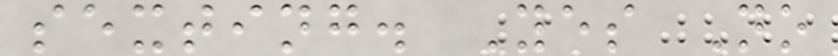sexting. Yes No
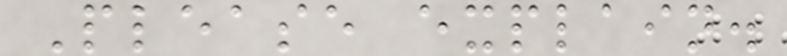Please explain.
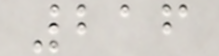216
